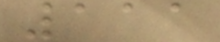111
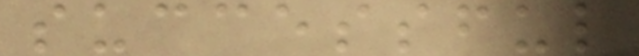successful
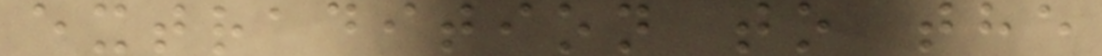extradition to the
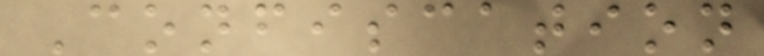Confiscation
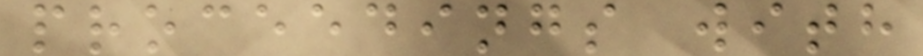proceedings with
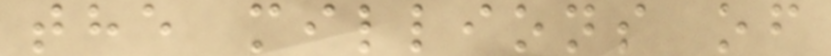the millions of
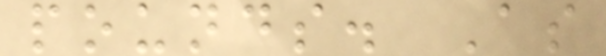pounds. As
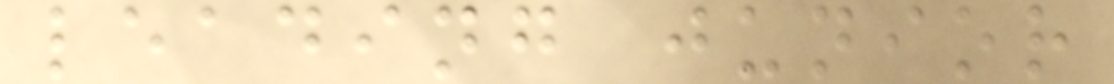leading junior
